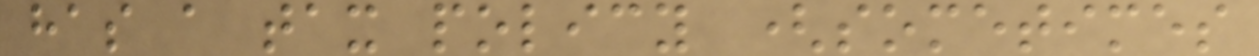has a tax policy (sometimes
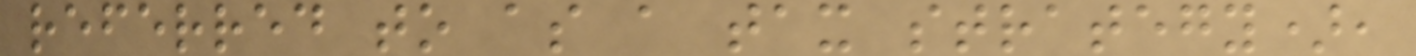referred to as a tax strategy),
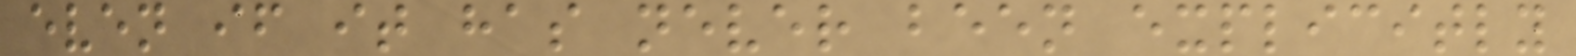even if it has never been explicitly
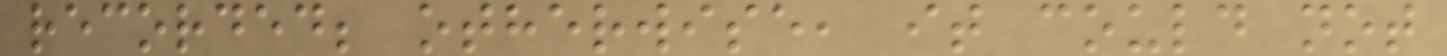recorded; otherwise, it could not
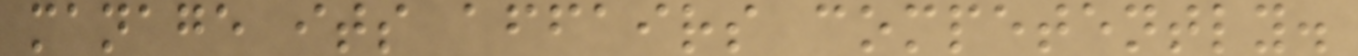manage its affairs competently.
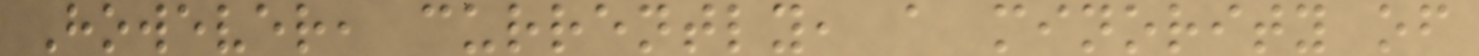However, currently, a minority of
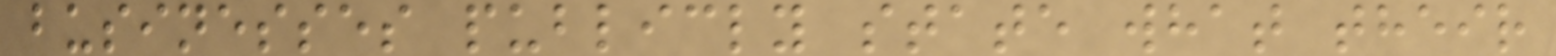businesses publicly state what their
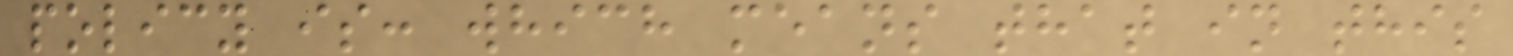policy is: which means that in this
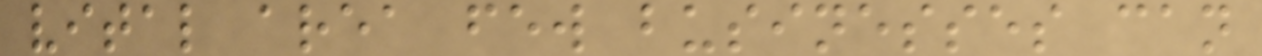vital area few businesses can
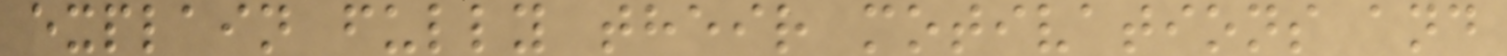explain fully their motivations and
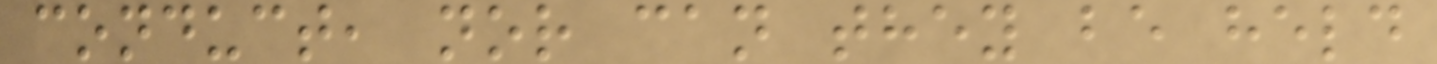conduct, nor can they be held
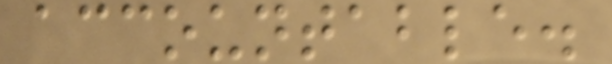accountable.
